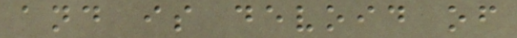and is devoid of
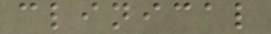clinical
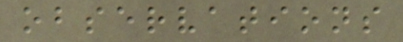observations
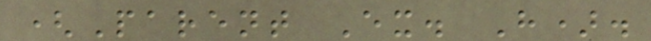(Parent Ex. H).
